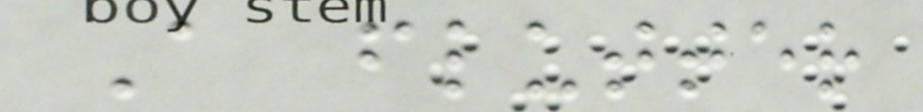A flutter
